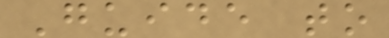Guide to
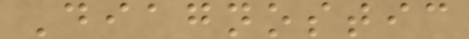Diagnostic
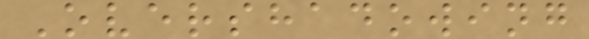Overshadowing
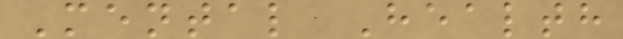Mental Health
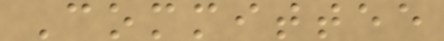Committee
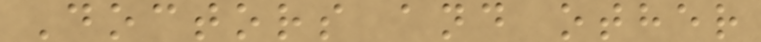Doctors and other
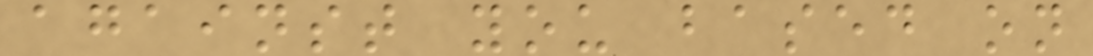against you based on
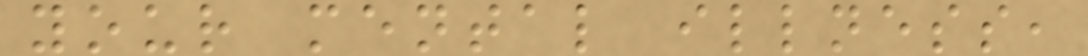your mental illness,
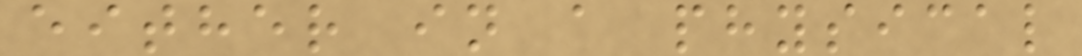either in a physical
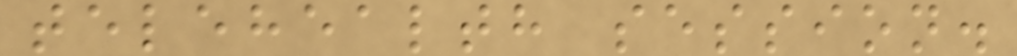telehealth session.
